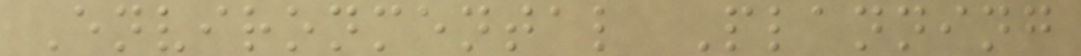Environmental Planning
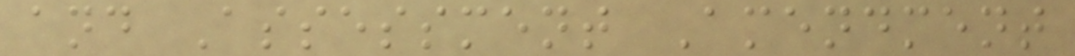and Assessment Amendment
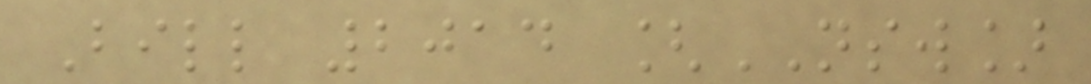Bill 2014 [NSW]
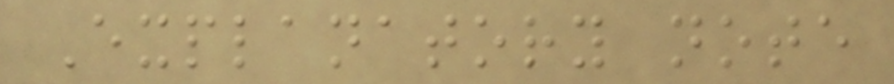Explanatory note
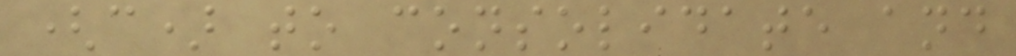(c) to consolidate and
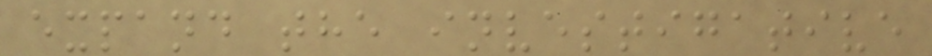expand the investigative
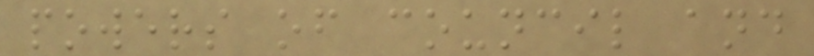powers of council and
